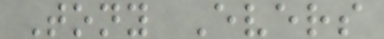Tony Evers
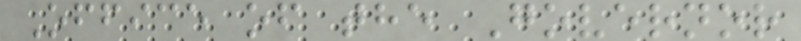Office of the Governor
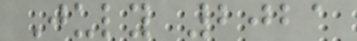July 2021
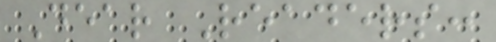Dear Readers:
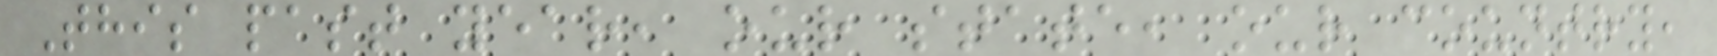This past year, our state, our country,
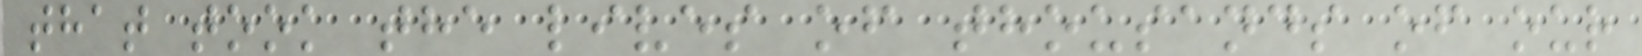that took the lives of thousands of our
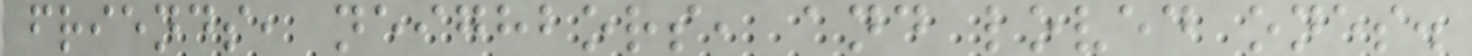friends, neighbors, and loved ones.
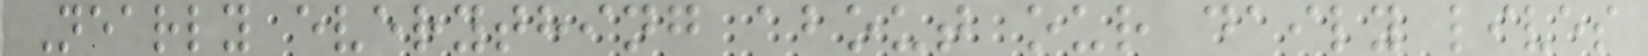Nearly everything about our daily lives
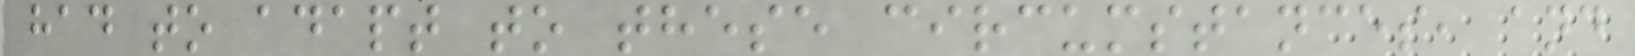had to adapt to these circumstances, and
